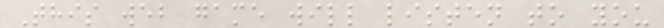This web game will listen to you
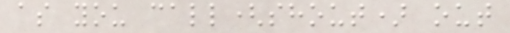as you call(shout) out
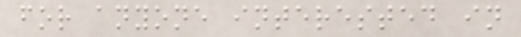for anyone interested in
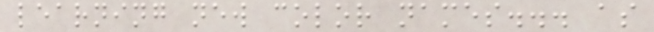learning new color names... as
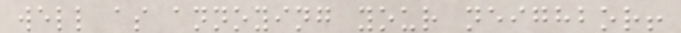well as annoying your neighbor!
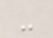-
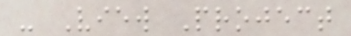- View Project
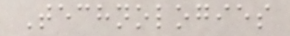Technologies
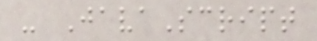- JavaScript
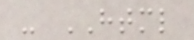- HTML
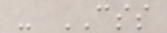- CSS
